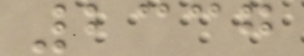2337
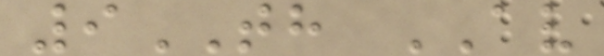9TH AV
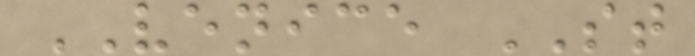VENICE ST
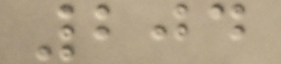204
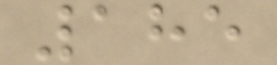185
